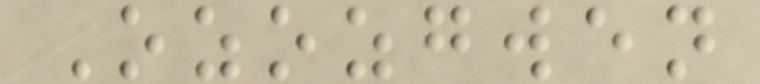Ozozgwen
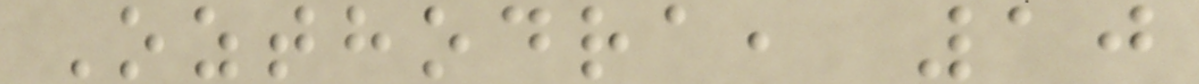Ozthodra, 10
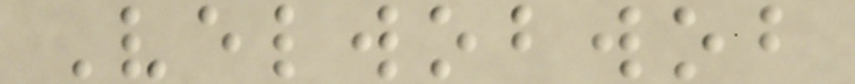Velwobwob
